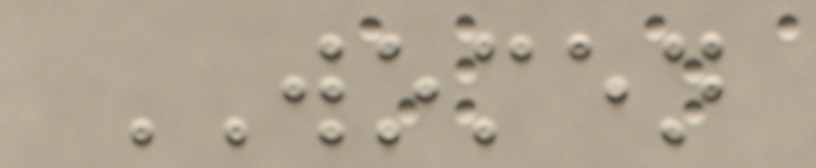WOMEN
